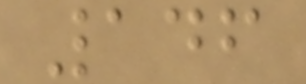146
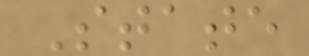State
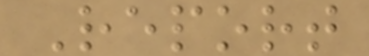Report
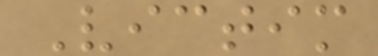Victim
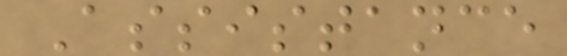Assistance
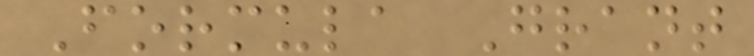Formula Grant
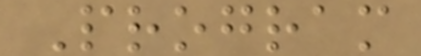Program
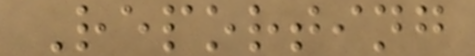Reporting
